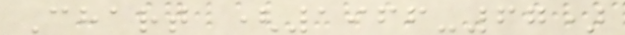Chart (1966-67)
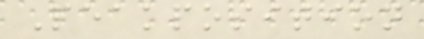Peakposition
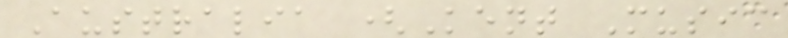Australia (Kent Music
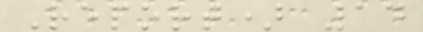Report) 14
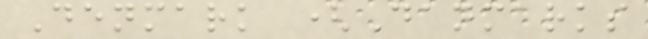Denmark (Danmarks
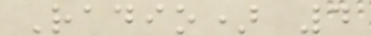Radio) 4
